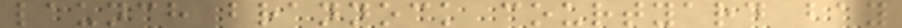launch brannock courtyard bay
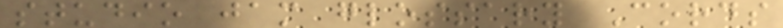studio jam glossary Cords
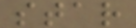star
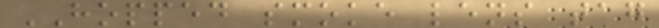HOPPED smoke lens tag
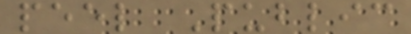peel Public
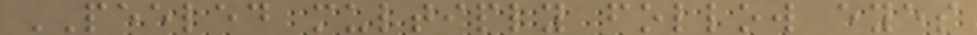PEELED multiply follow eyes
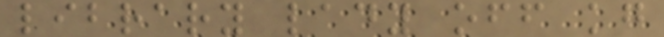library lady off kg
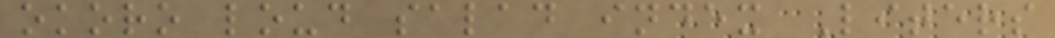okoro loud salad index Liters
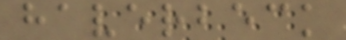haverbeck
